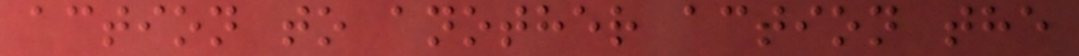action to another action the
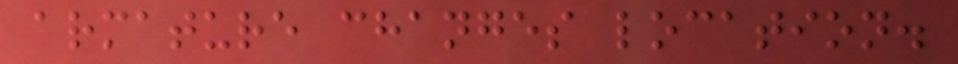armature changes location.
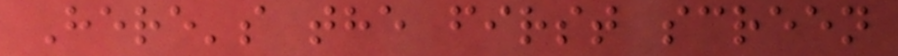Here's the first screen
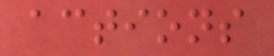actions
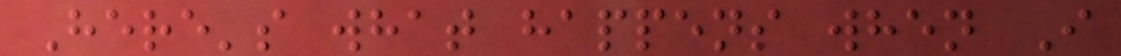Here's what happens when I
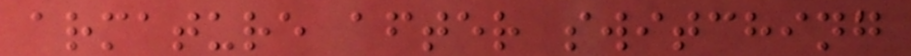armature after switching
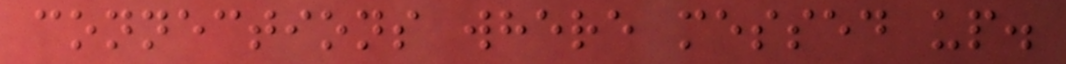connections where messed up.
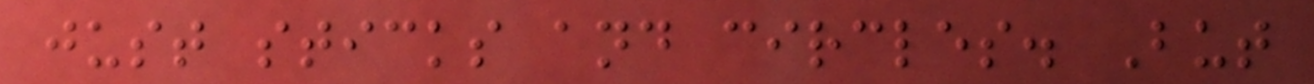just sticks and circles. But
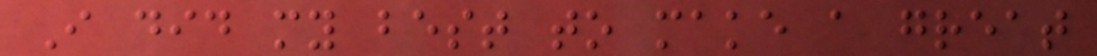I did my best to make a great
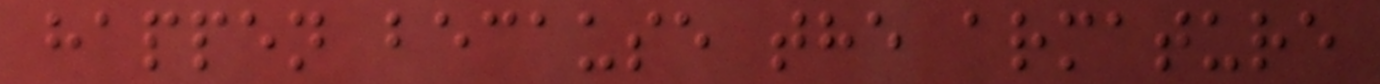happen because the armature
